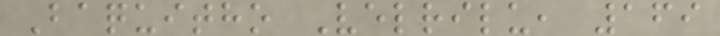Baquitho Velrilu, 169
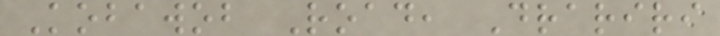Kobawob Road, Drariri
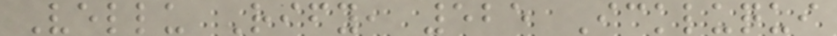Vellu Rify, 525 Ickluqui
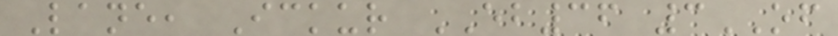Lane, Ickur EB36 3OF
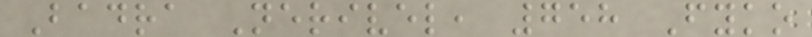Badra Nerivel, 758 Fyko
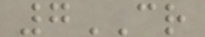7CR
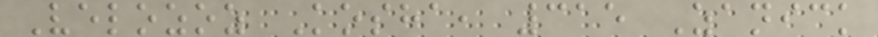Velozoz Kosha, 315 Zanick
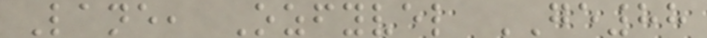Lane, Ozfyvel GE88
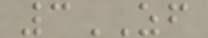3ZF
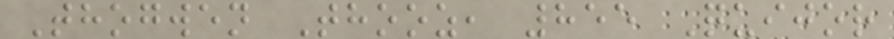Thogwen Thooz, 855 Quijor
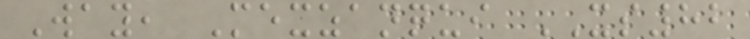Way, Mexzanqui XS82
